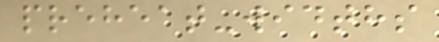preheat-widths
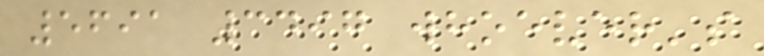5691 3497 whoever's
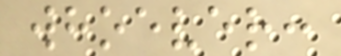whoever:
